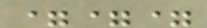===
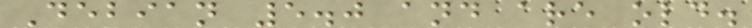Debian 5.0 and are old.
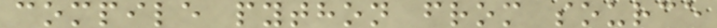compile python from source
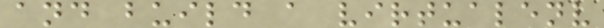and build a virtualenv
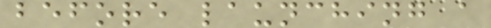before launching a
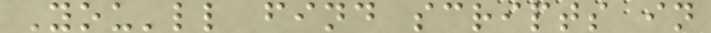You'll find scripts in
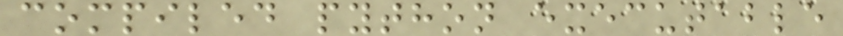compiled python executable
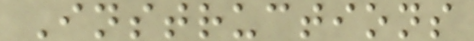Instructions
